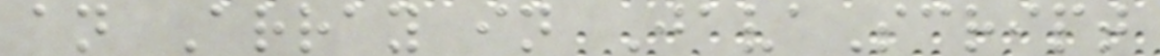an Array in JavaScript
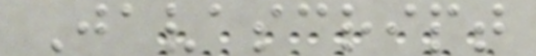Javascript
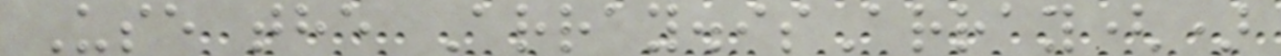Use the Array.isArray()
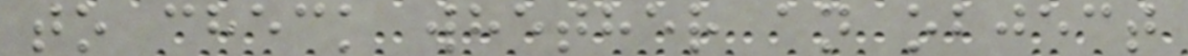to check whether an object
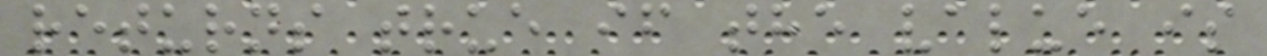returns true if the value is
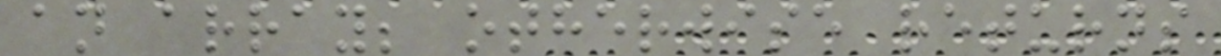an array; otherwise returns
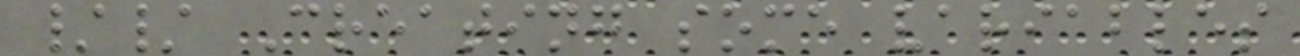// Creating some variables
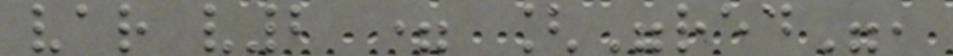var v2 = ["red",
